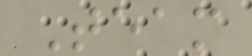Team
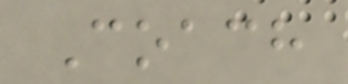Coach
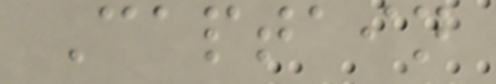Captain
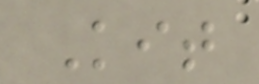Kit
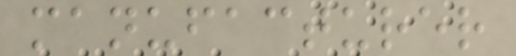manufacturer
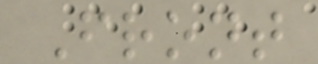Front
